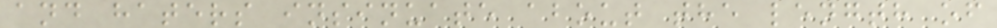and haters insinuate about the length of
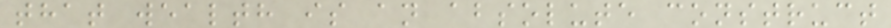that wealth is an absolute construct
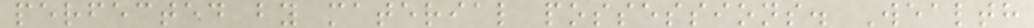perfected by material possessions. Wealth
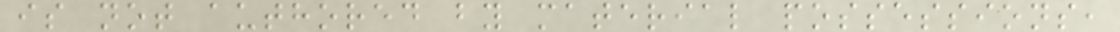is not authored by material possessions,
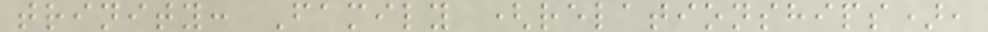trinity: Family (relationships),
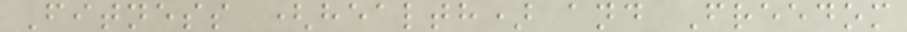Fitness (health) and Freedom
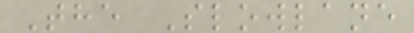The Slowlane
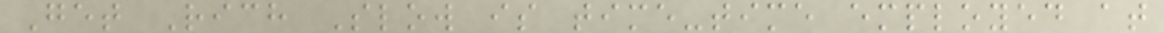Get Rich Slow is time-time employed at
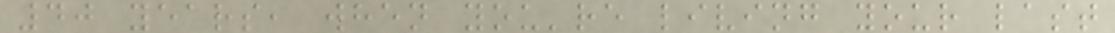40 years, when you're living your last
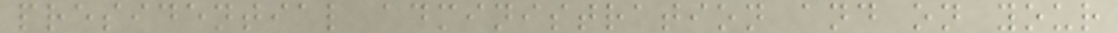presidential administration and on your
